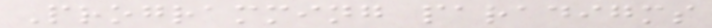Programming paradigms
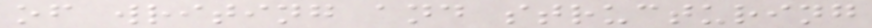of writing and structuring
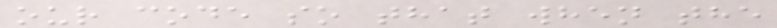our code so that when the
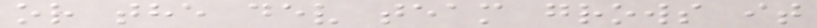or the dev team grows it
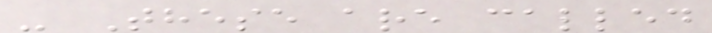- These are called
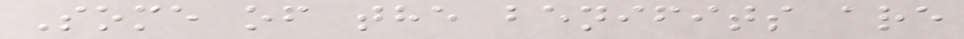Some of the benifits are
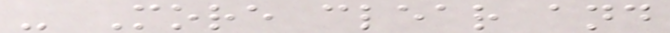- More clear and
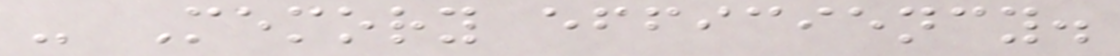- Memory efficiency.
